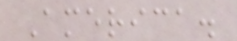America.
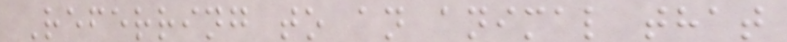Referring to an animal that
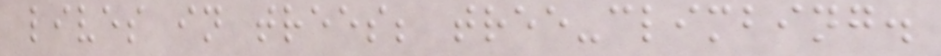lives in trees; tree-climbing.
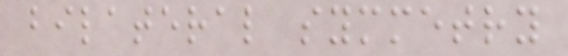bilateral symmetry
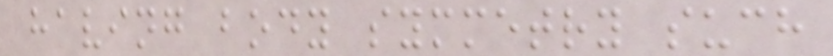having body symmetry such
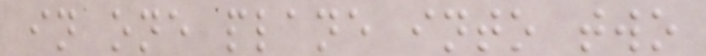in one plane into two
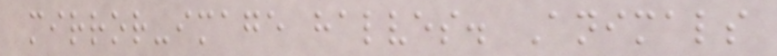mirror-image halves. Animals
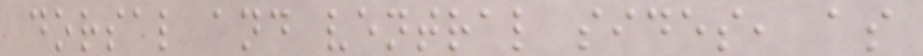dorsal and ventral sides, as
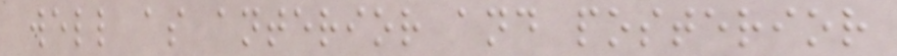well as anterior and posterior
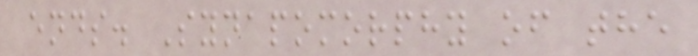ends. Synapomorphy of the
